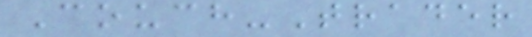Couch-Trader
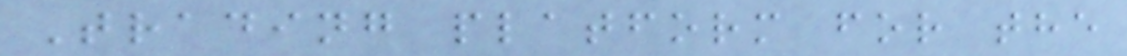Trading platform for the
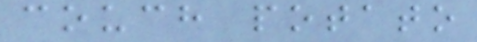couch potato
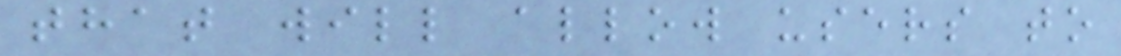that will allow users to
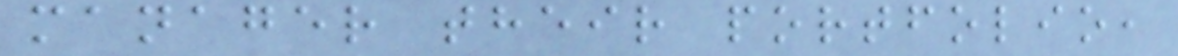manager their portfolio,
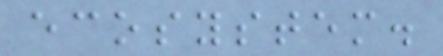ecosystem.
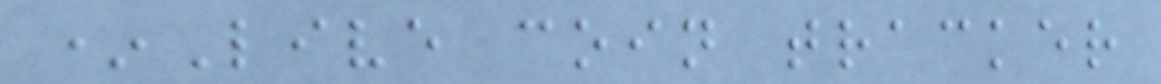*Live coin tracker
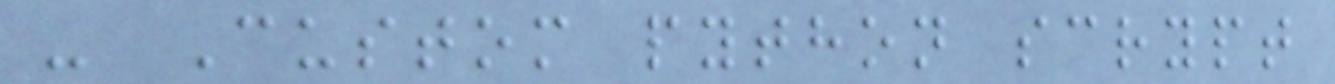- Custom python scrypt
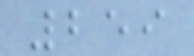259
